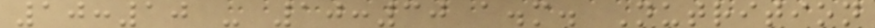10:10 - 10:30 a.m. Nutrition
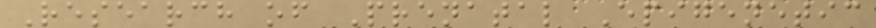Research of Prenatal Epigenetic
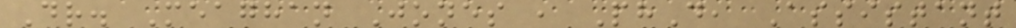Dr. Meaghan Jones , PhD, Assistant
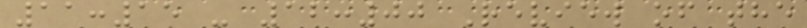11:15 - 12:00 Review of the
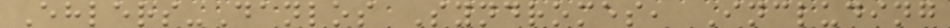Ehlers-Danlos Syndromes, Including
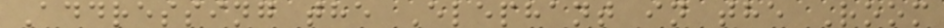Addressing the Elephant in the Room
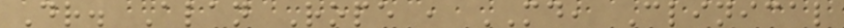Dr. Alan Rope , MD, Clinical
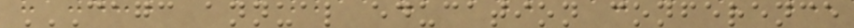CAGC ANNUAL EDUCATION CONFERENCE
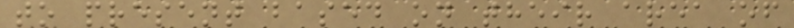to present based on their area of
